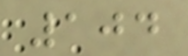104
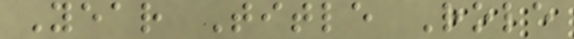Year Title Role
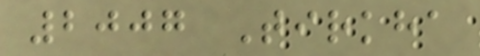2007 Tirkha
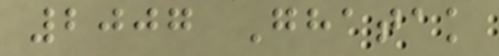2007 Ghatak
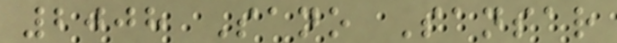2008 Sano Sansar
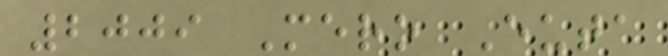2009 Mero Euta
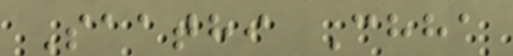Saathi Chha
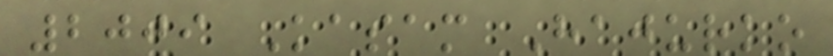2009 Kasam Hajurko
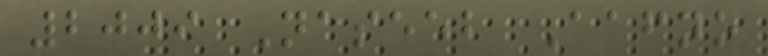2009 Naseeb Aafno
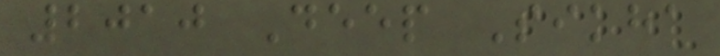2010 Deep Sikha
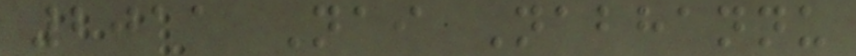2011 Nai Nabhannu
